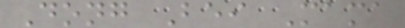Dong Bei Mama
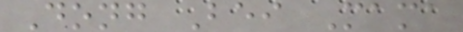Dong Bei Mama
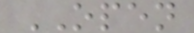OPEN
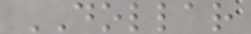DOLLAR
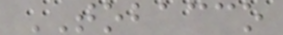TOBACCO
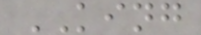KING
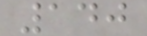140
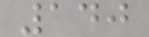140
